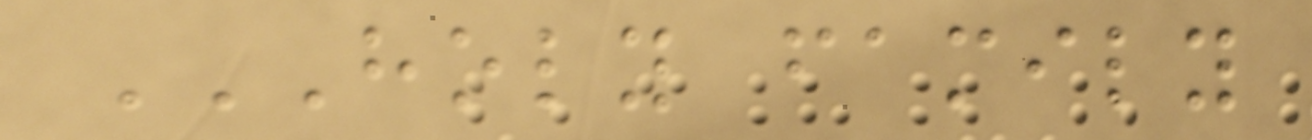HOLY FAMILY
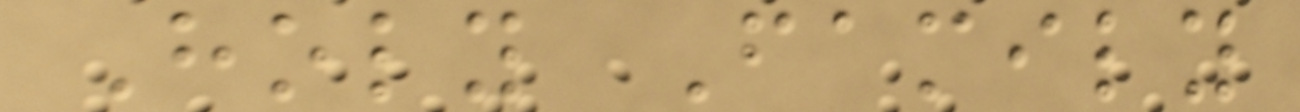Holy Family
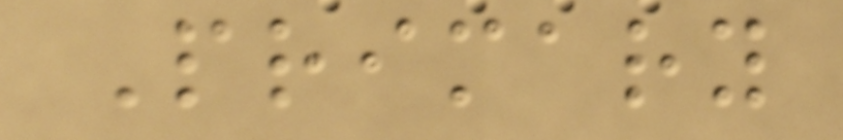Primary
